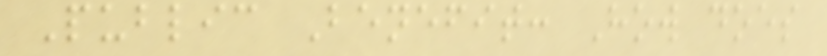Public Benefit: How does
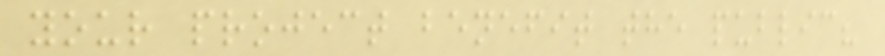your project benefit the public?
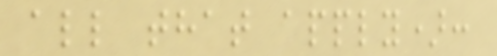all that apply):
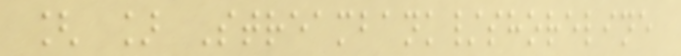[ ] Streambank/shoreline
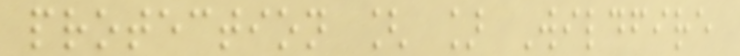protection [ ] Wildfire
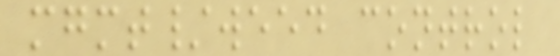mgmt/weed control
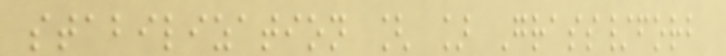stabilization [ ] Grass/forb
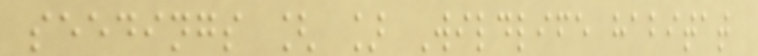seedings [ ] Wildlife habitat
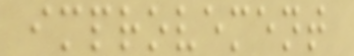improvement
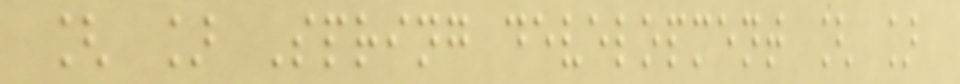[ ] Spring development [ ]
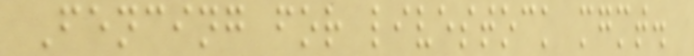Fencing for livestock mgmt.
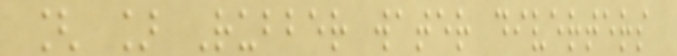[ ] Rubber water diverters
